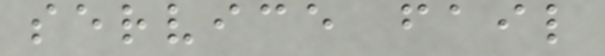service fail
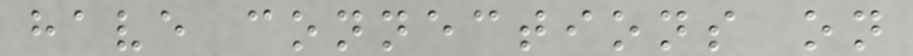have connections on
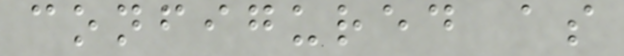configured as
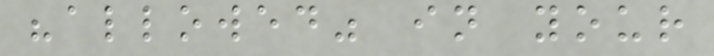"allowed" in your
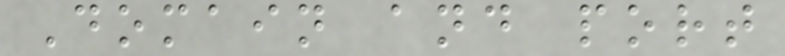Domain and port
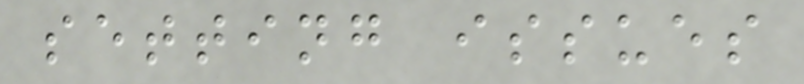setting issues
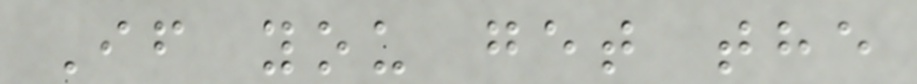If you get the
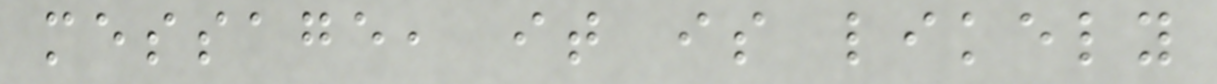message, it is likely
